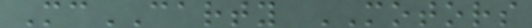McCARTY MOTORS
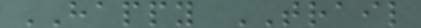HAPPY TRAIL
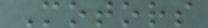Motors
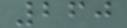260
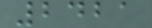2421
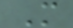M
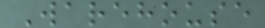Warehouse
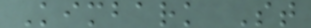Kimbark St
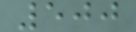500
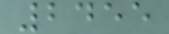2455
